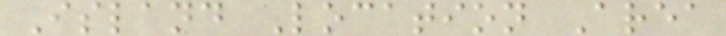Island Location Area
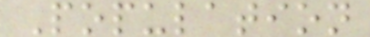Population
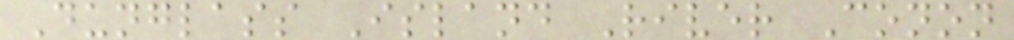Dunglass Island River Conon
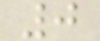0
